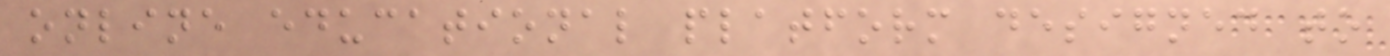online educational platform designed to
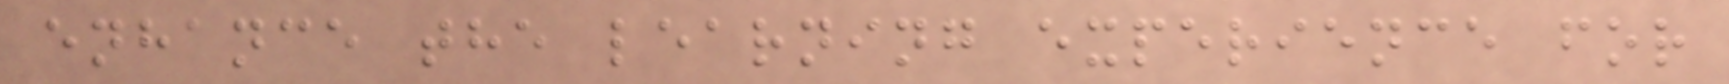enhance the learning experience for
